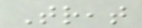Treat
